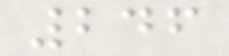246
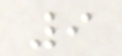9
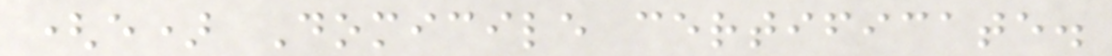(e) Domicile certificate.
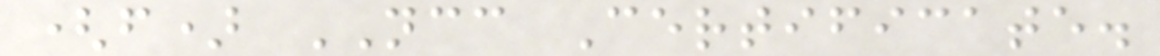(f) NCC Certificate.
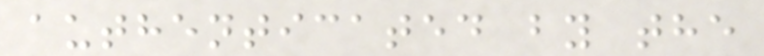authenticated by the
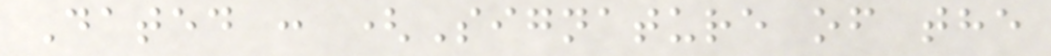Dated : (Signature of the
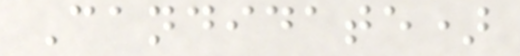Candidate)
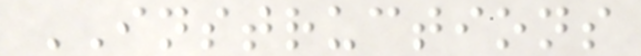INSTRUCTIONS
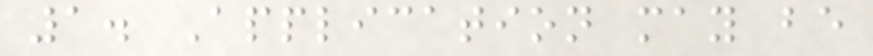1. Application may be
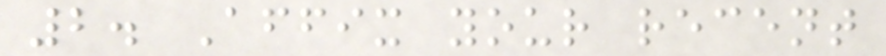2. Affix your recent
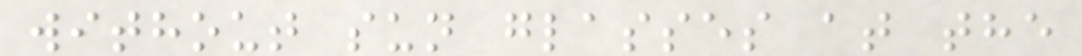without sun glasses at the
